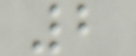2
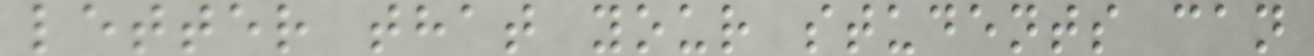letter that your students can
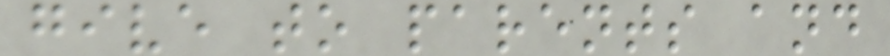give to parents and
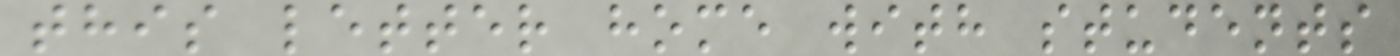this letter home with students
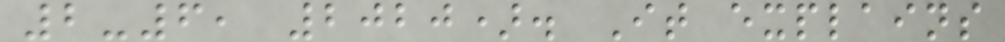2-6, 2020). It explains
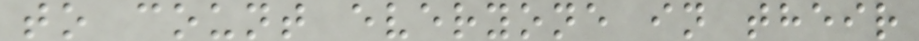to count everyone in their
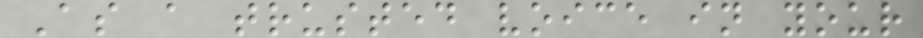As a trusted voice in your
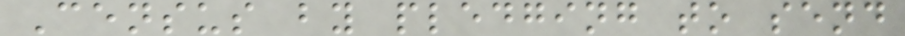Census by pledging to send
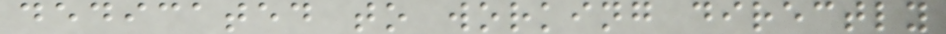dedicated to working directly
